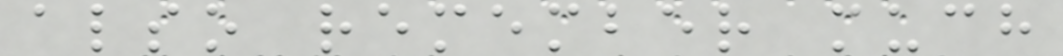also remember much
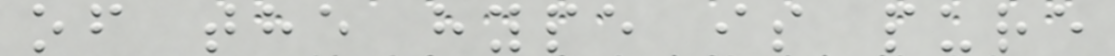of the hype is pure
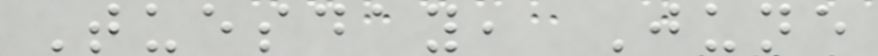Tuesday, June
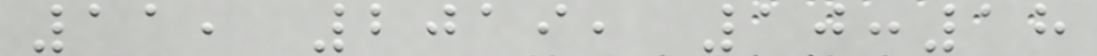11, 2019, 10:18
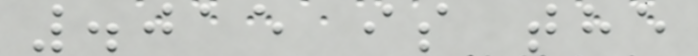.015 is the
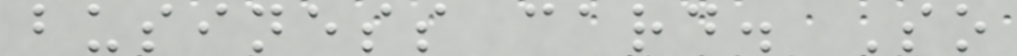business card. So
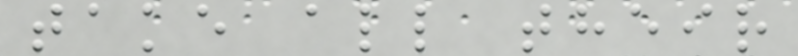take all their
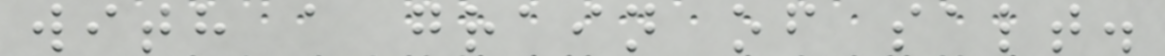with a grain of salt.
